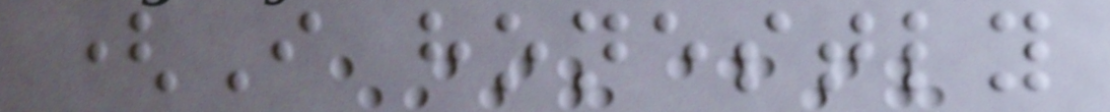(I honestly
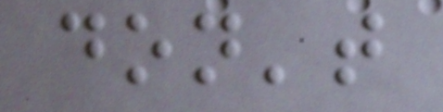don't
